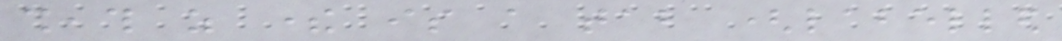sheath as there is a tab (labelled
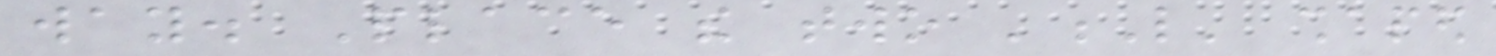way. Place the two 'L' shaped
